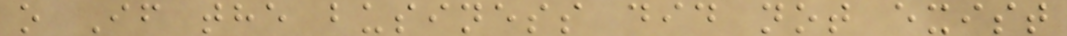o If the business did not exist
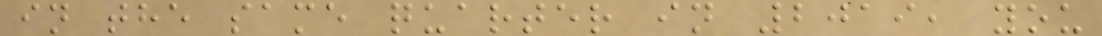in the same quarter in 2019, you
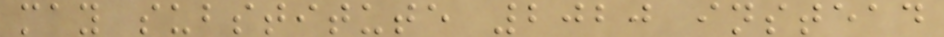may substitute 2020 instead
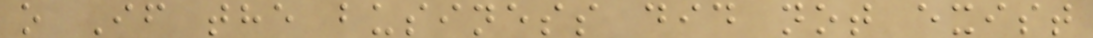o If the business did not exist
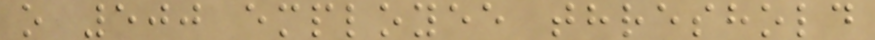o 500 employee threshold
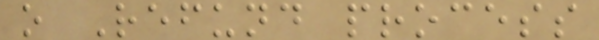o Refund process
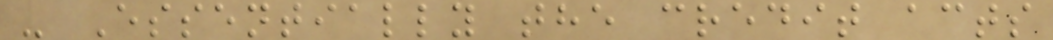- Essentially the credit acts
